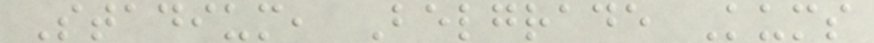Stadium, Belgrade Kums
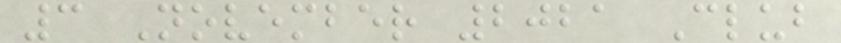3 November 2021 Club
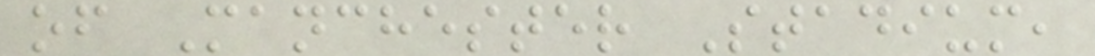of Manchester Stadium,
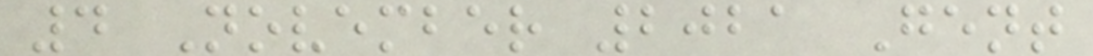4 November 2021 Gent
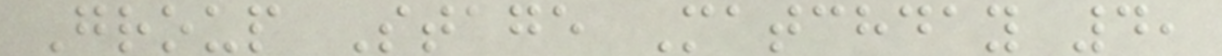Group Stage Matchday 4,
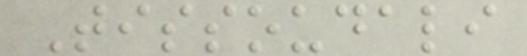Tissoudali
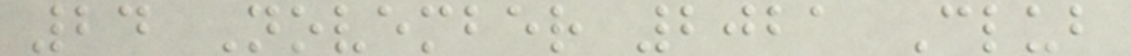24 November 2021 Club
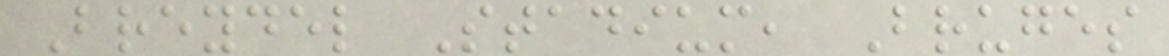Breydel Stadium, Bruges
